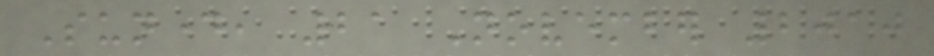Sunday, 21 November 2010
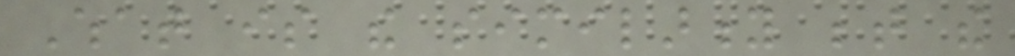What is the similarity between the
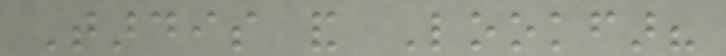Tardis and Lookfar?
